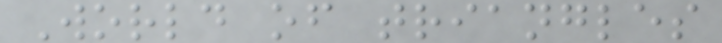World of triangles
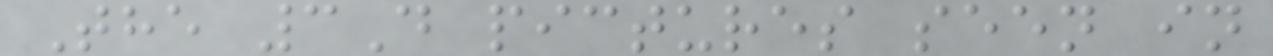The 3D pictures seen in
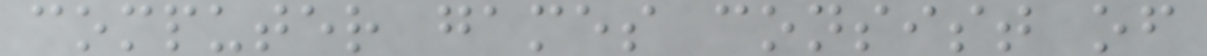computer games consist of
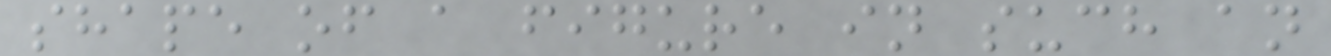shape of a figure in such an
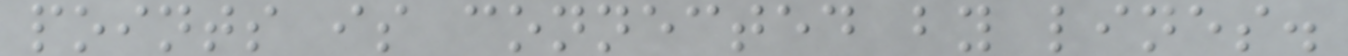points is connected by lines.
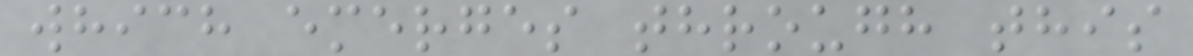which emerges through this
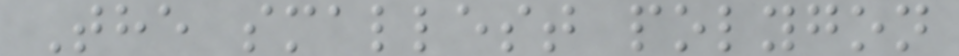The smallest polygon
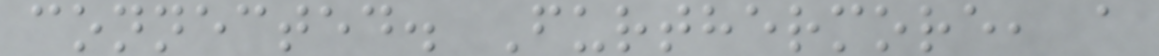connected. Furthermore, a
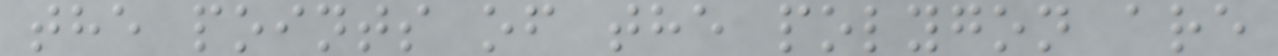the points of the polygon are
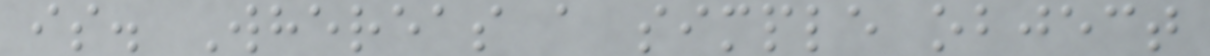is. Whereas a simple object
